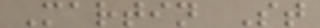Martin St
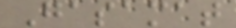Gasamat
